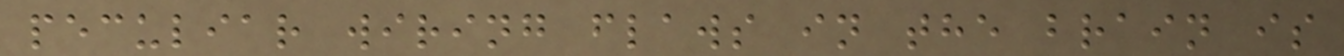peculiar wiring flaws in the brain is
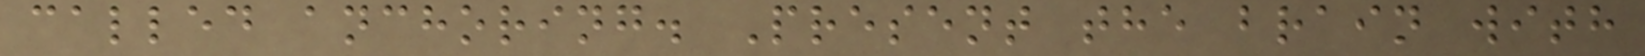called anchoring. Present the brain with
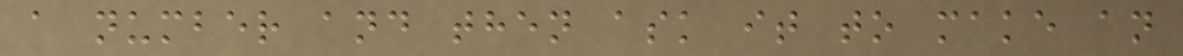a number and then ask it to make an
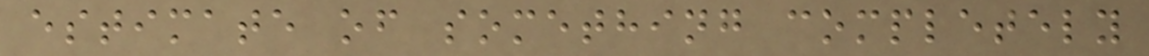estimate of something completely
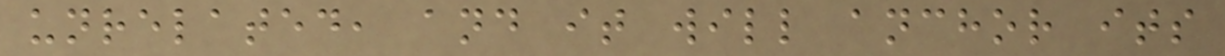unrelated, and it will anchor its
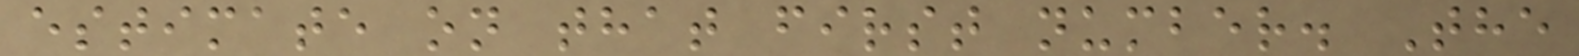estimate on that first number. The
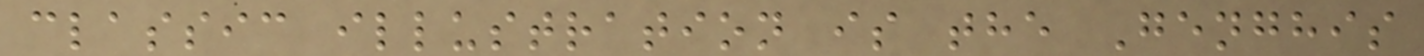classic illustration is the Genghis
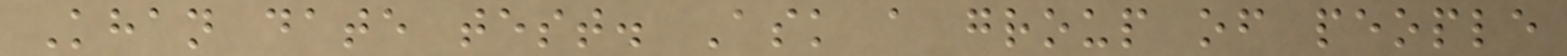Khan date test. Ask a group of people
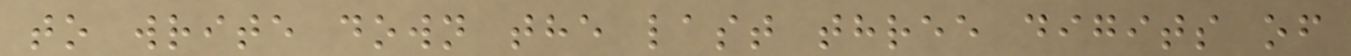to write down the last three digits of
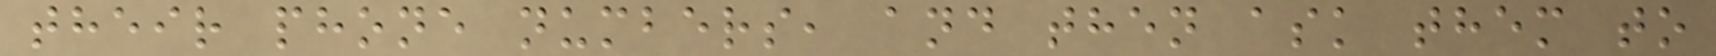their phone numbers, and then ask them to
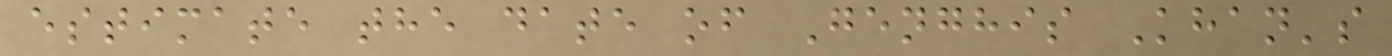estimate the date of Genghis Khan's
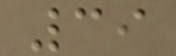39
